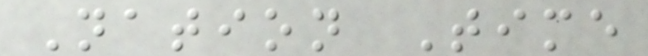Nation Time
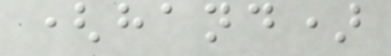(hand)
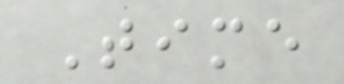Time
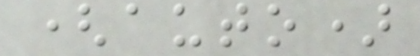(auto)
